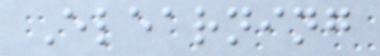Elearning
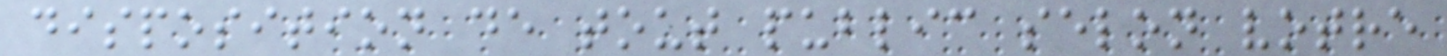disposition de tout public selon votre
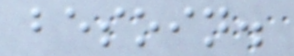besoin.
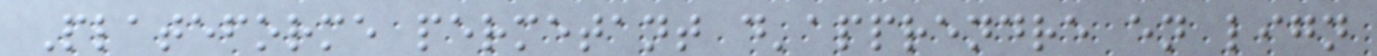Plateforme permetant d'apprendre en lign
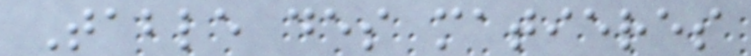Table des matieres
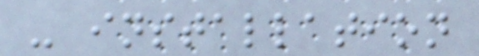- installation
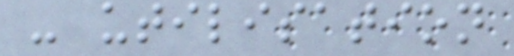- utilisation
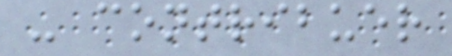- contribuer
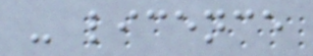- licence
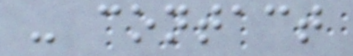- contact
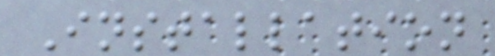Installation
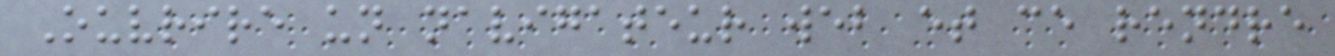Ouvrire un navigateur web et ce rendre
